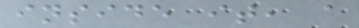inside it, a
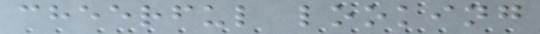cheerful looking
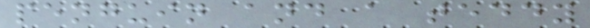penguin and a teddy
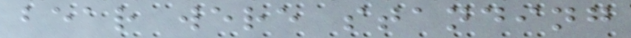bear were standing
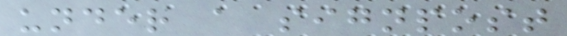under a signpost
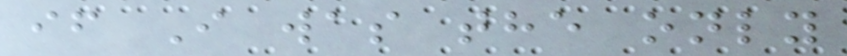if I was the only
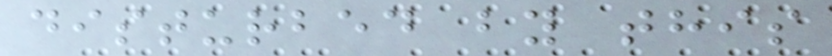disturbed by this
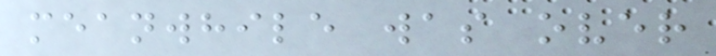meanwhile was over
